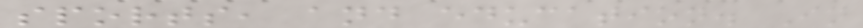sports, and education. In
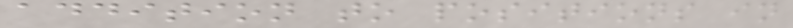addition to positions in
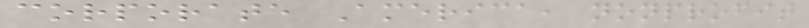corporate America, nonprofit
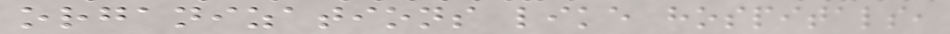organizations like hospitals,
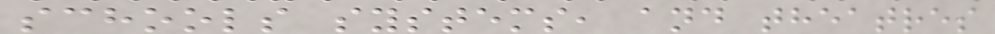schools systems, and theatres
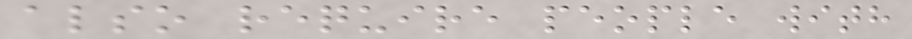also require people with
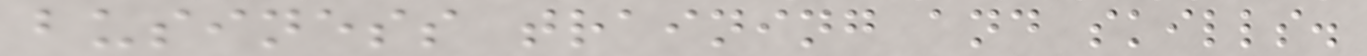business training and skills.
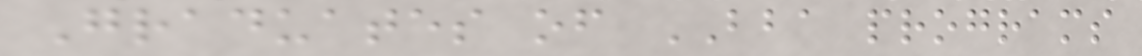Graduates of BBA programs
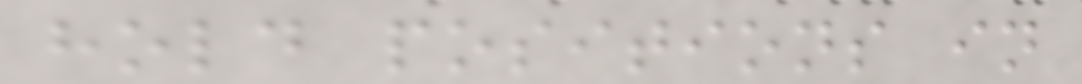hold positions in
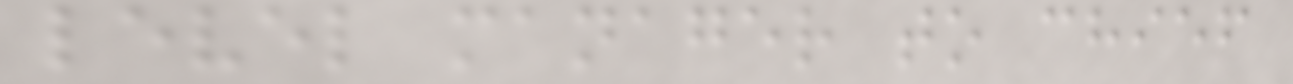level manager to chief
